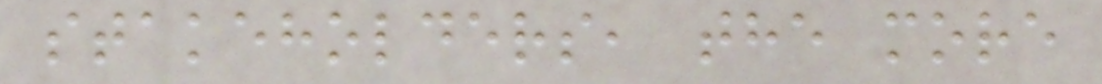stakeholders, the more
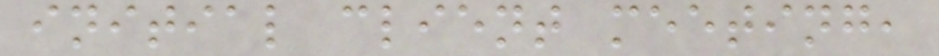initial client meeting,
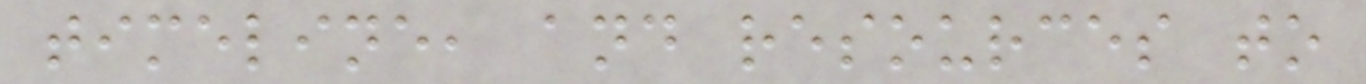timeline, and resources to
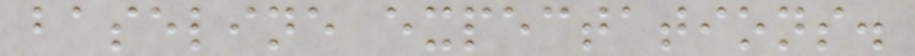baseline expectations.
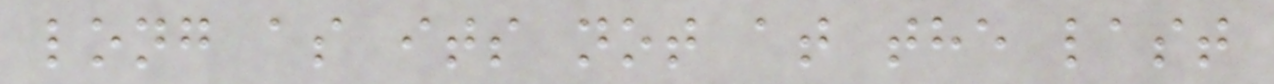long as its not at the last
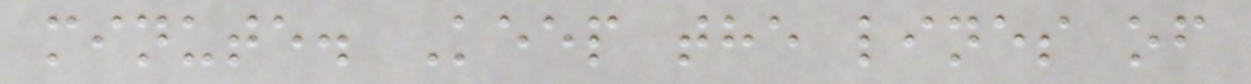minute. Keep the lines of
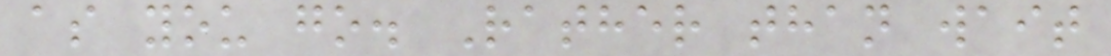as you go. Rather than wait
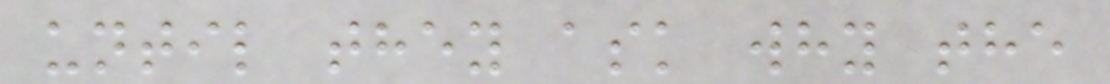until they ask why the
